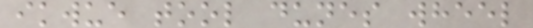ikwue tool dunes wheel
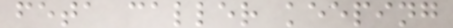feta caller keeping
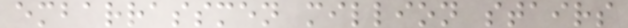embarrassmen million stairs
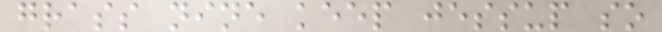grass nine keep jessup so
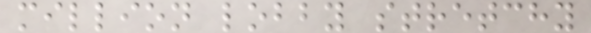million lobby stretchy
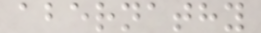abernathy
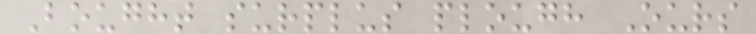Bought surplus plough Ours
